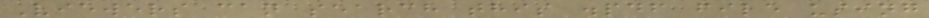Viewers can search this .pdf file using
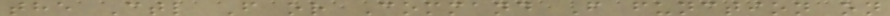the Ctl F or Command F function on
